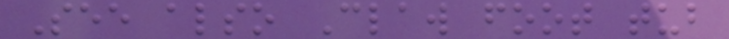See also Claw foot tub
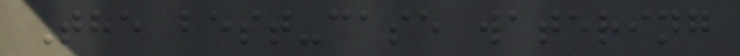The best-case watering
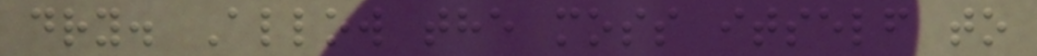dry. Allow the moss itself to
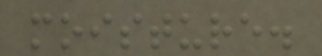moisture.
